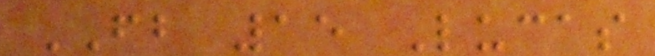FB 15 Lucas
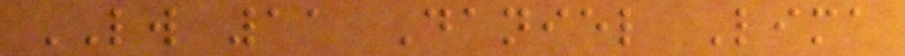LW 11 Daniel Lima
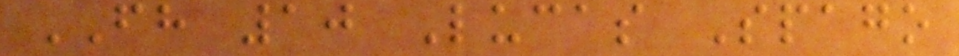FH 10 Lucas Spago
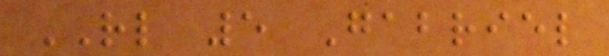RL 5 Gabriel
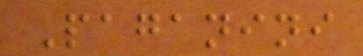Paganini
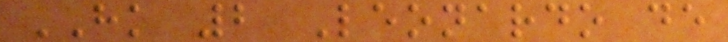HK 2 Leonardo de
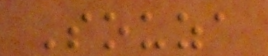Souza
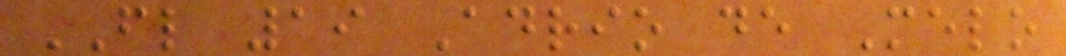FL 19 Adrio de Melo
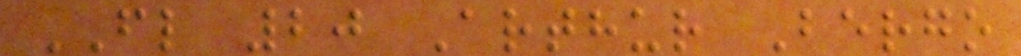FL 20 Arthur Bergo
